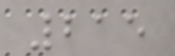215
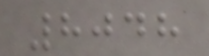8048
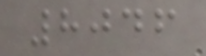8046
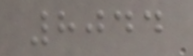8044
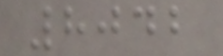8042
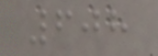608
